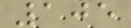105
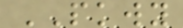PKWY
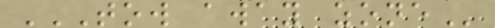TOW AWAY ZONE
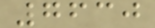7630
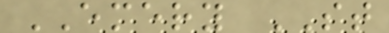EMERY ST
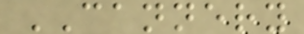CANNERY
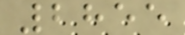2855
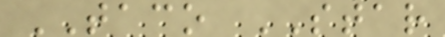TACO STAR
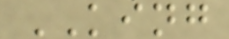KING
